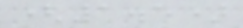(1.5)
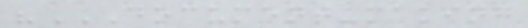"DOCUMENT-MAKING
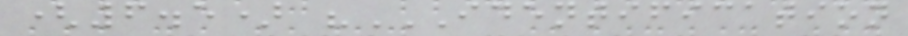(6.5) "IDENTIFICATION
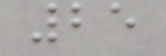25
